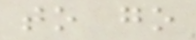to go
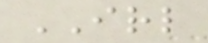IRL
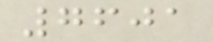7601
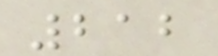212
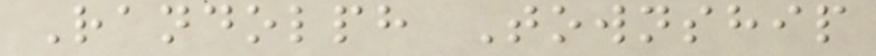Randolph Township
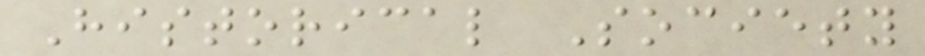Historical Society
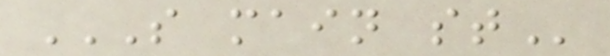S MAIN ST
